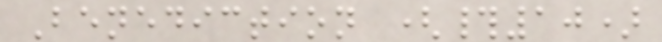Benediction (#10)
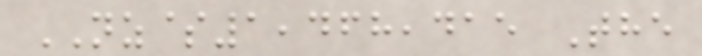NZ$1,468,415 The
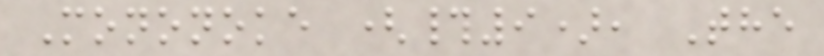Mononoke (#9), The
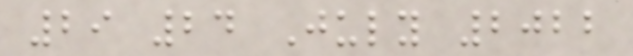29 24 July 2022
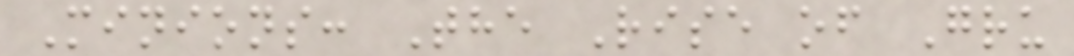Minions: The Rise of Gru
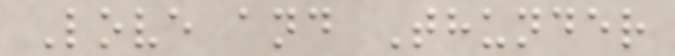Love and Thunder
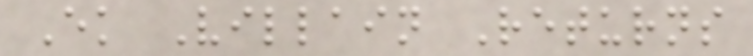Ek Villain Returns
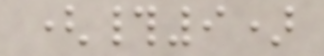(#9)
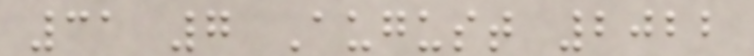31 7 August 2022
